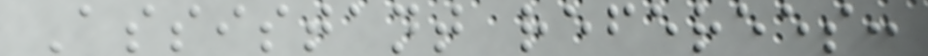Assistant referees:
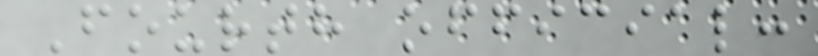Fourth official:
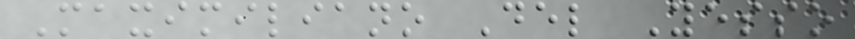Maximiliano Del Yesso
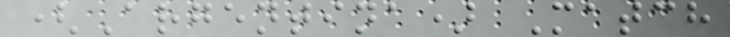(Argentina) Match
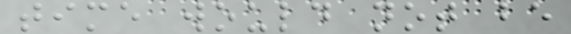time would not be
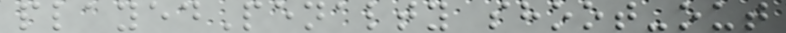playedPenalty shoot-out
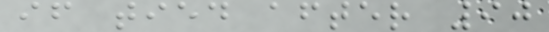if tied after 90
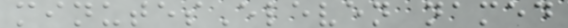minutesEleven named
